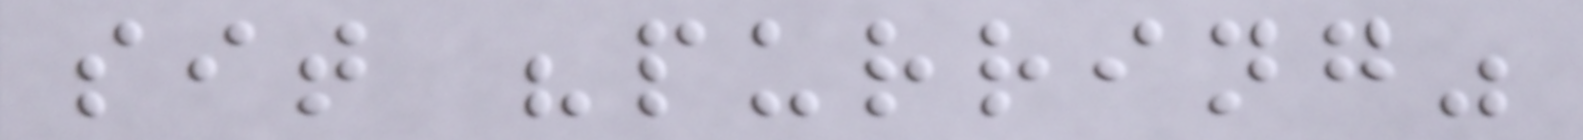sit "purring"
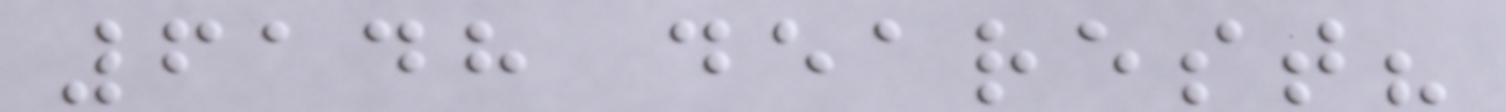6148 dearest?
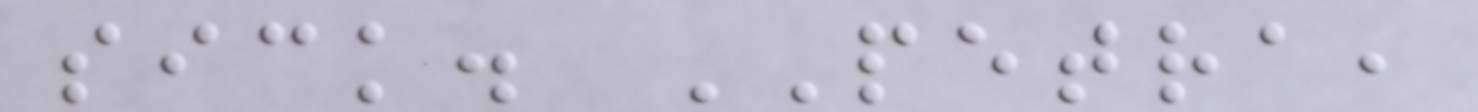sick. PETRA,
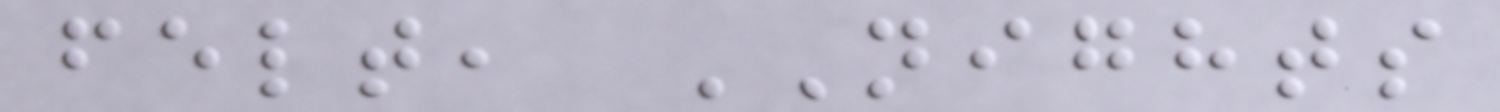felt, NIGHTS
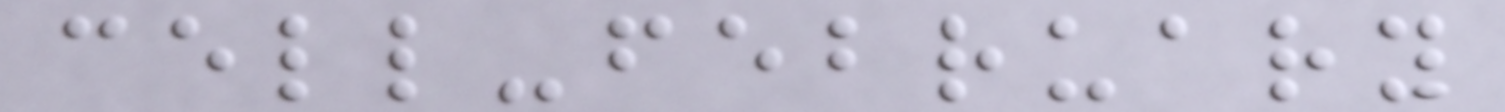cell-february
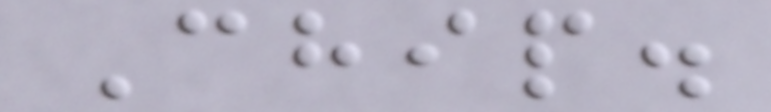Chip.
